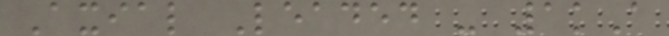Axial Leaded - 1kA
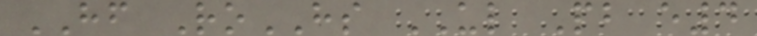HF RoHS UL Pb e4
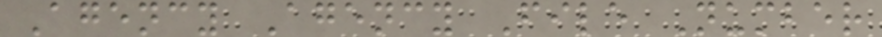Agency Agency File Number
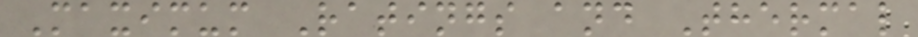Maximum Ratings and Thermal
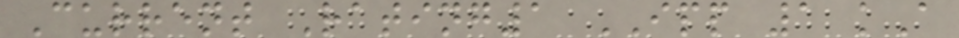Current Rating1 IPP 1 kA
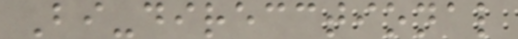Bi-direcctional
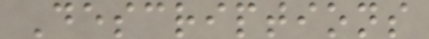Descriptions
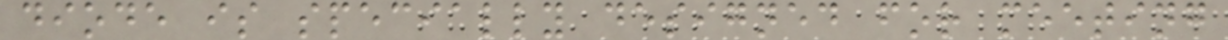diode is specially designed for meeting
